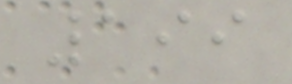199
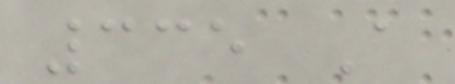335 A
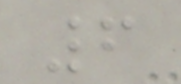6
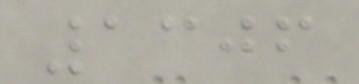1306
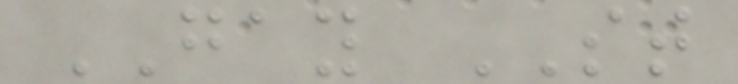GAY ST
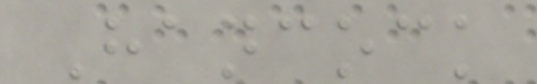Hancock
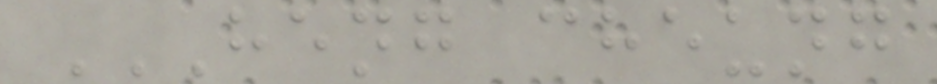HENG CHEUNG
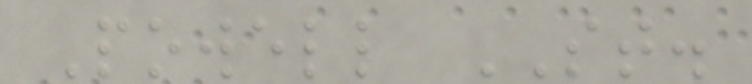Powell ST.
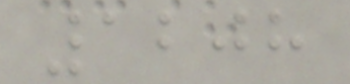1208
